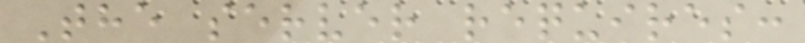The server requires:
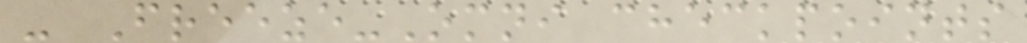- Freeze-Omni checkpoints
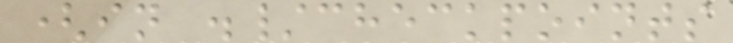(in ./checkpoints
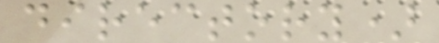directory)
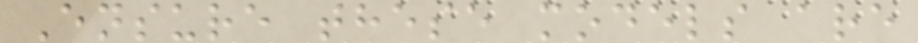Ensure these models are
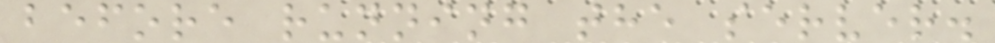before running the server.
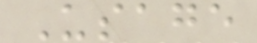Usage
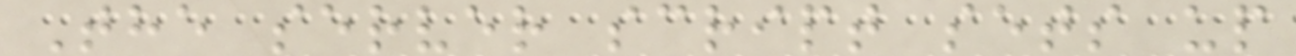The server script sets up
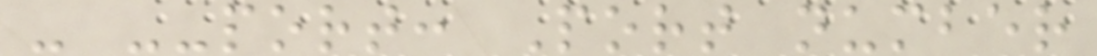- --port: Port number
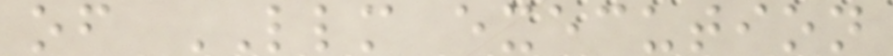of LLM execution
